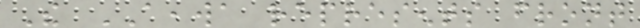The AEAWA represents front
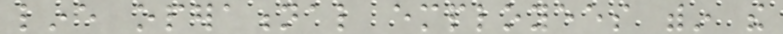line operational employees within the
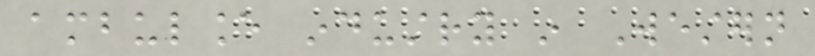ambulance industry in Western
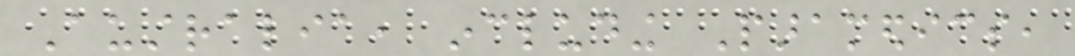Australia, including Paramedics,
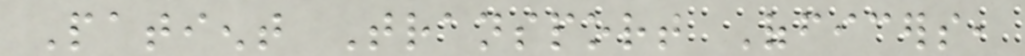Patient Transport Officers,
